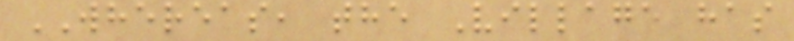WHEREAS, the Village has
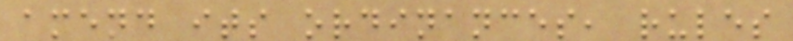amend its ordinances, rules
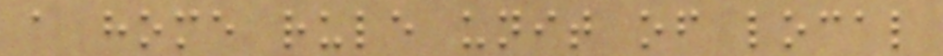a home rule unit of local
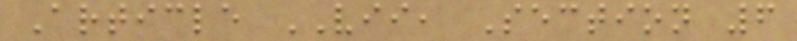Article VII, Section 6
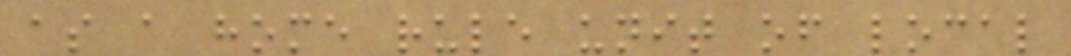as a home rule unit of local
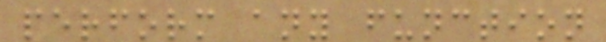perform any function
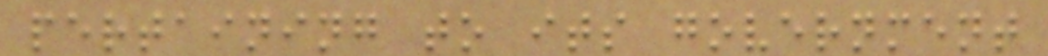pertaining to its government
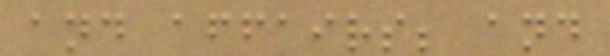and affairs; and
